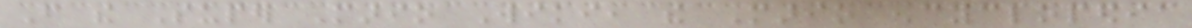From the Super Mario Wiki, the Mario encyclopedia
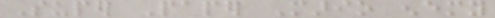Super Paper Mario enemy
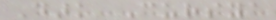Dark Cursya
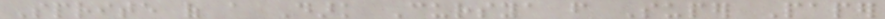Sprite of a Dark Cursya from Super Paper
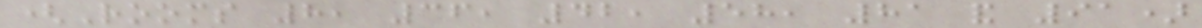(Rooms 8, 36, 42, 58, 81 and 91)
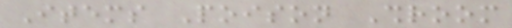Items Poison Shroom
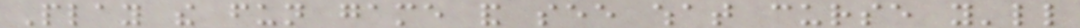Play the fun game and see what curse you'll
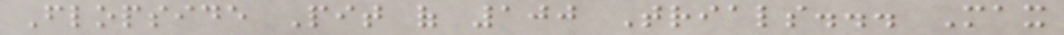Flopside Pit of 100 Trials... Max
